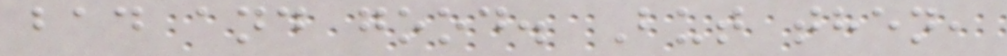bad and good. But then,
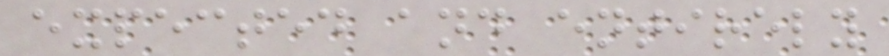expected and entirely
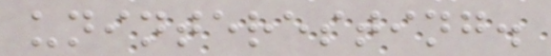uninteresting.
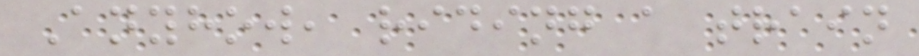Anyhow, riding a train
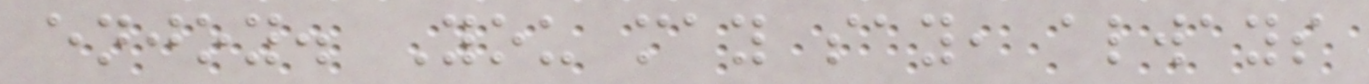enjoy. You may say, always
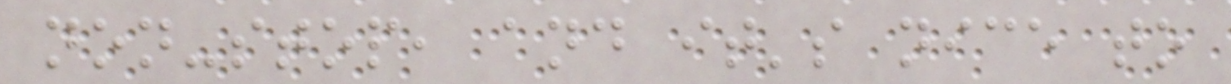non-stop, and it's nice to
